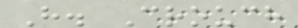H. Crouch
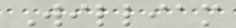William
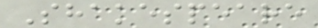Shakespeare
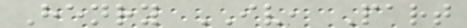Henry IV, Part
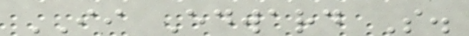II Edward S.
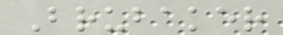Brubaker
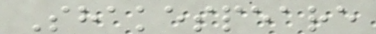Shakespeare
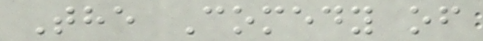The Comedy of
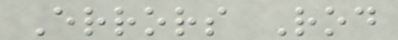Errors Rod
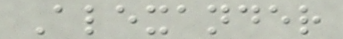Alexander
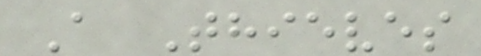A Thieves
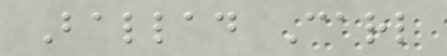Ballad Carl
